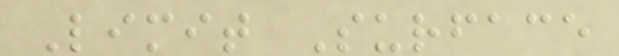Limit Surface
